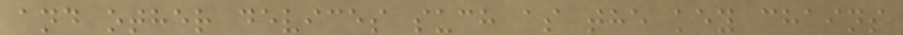and other devices such as the key chains
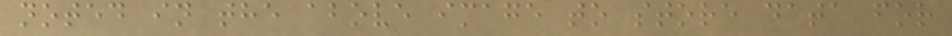noted in the above image to store data for
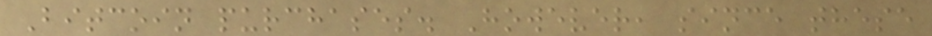Bitcoin purchases. However, since these
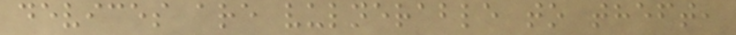devices are vulnerable to theft,
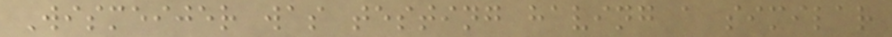Wismeijer was testing having a similar
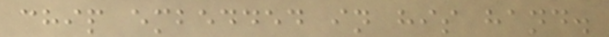chip embedded in his hand.
